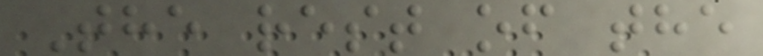The rest of the
